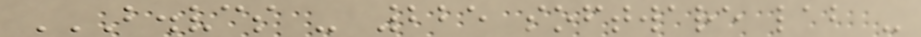B.VCS - 225 SOFTWARE LAB -
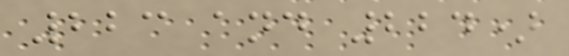223 and 224)
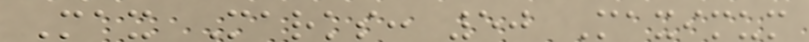Max Marks: 50 Maximum
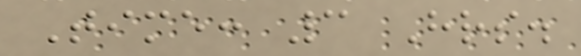Time: 3 Hrs.
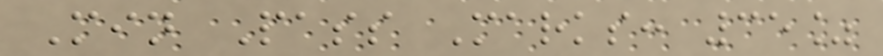Min Pass Marks: 35%
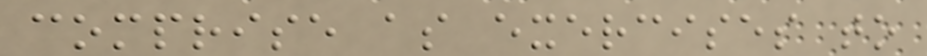comprise as exercises to
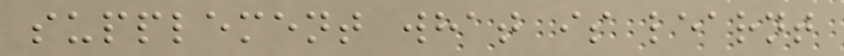supplement what is learnt
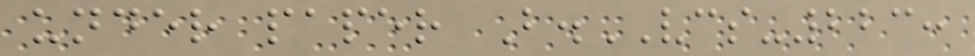under paper B.VCS-223:
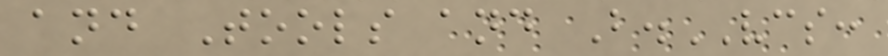and Tools and B.VCS:
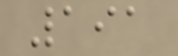191
